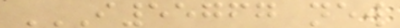I55767 NEW
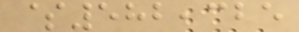$582,325
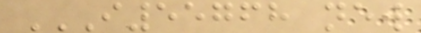I55768 NEW
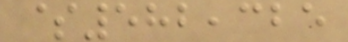$582,325
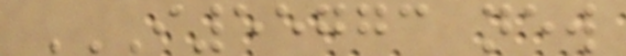I55773 NEW
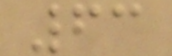63
